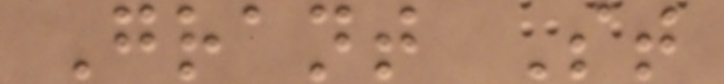Grant St
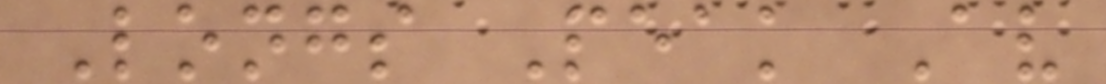Longs Peak Av
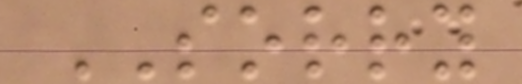SORRY
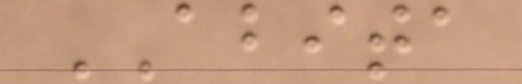ABITA
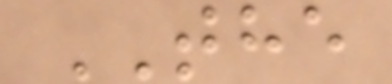THE
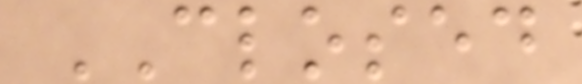CLOSED
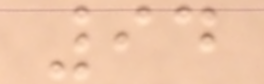94
